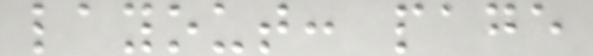layout: page
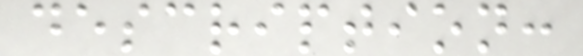description:
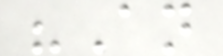"An
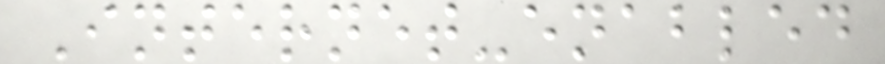Internet-enabled
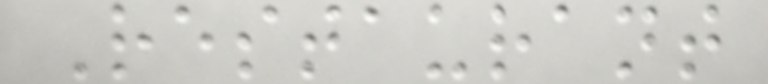Restaurant
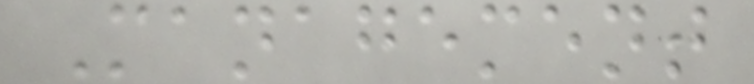Management
